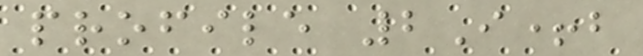profile 2I+b
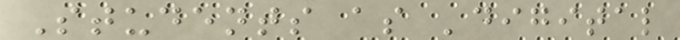Students as 'digital
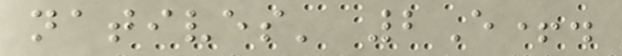natives' 2E+.
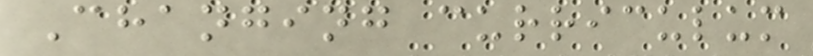Changing curriculum
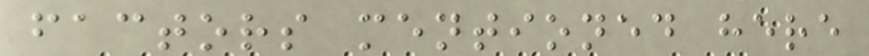factors mentioned here
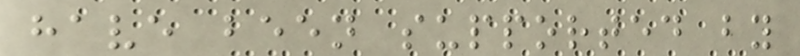have been supported by
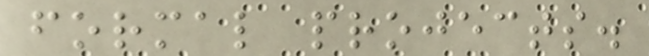formal projects.
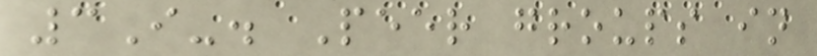3I-. Peer groups in
